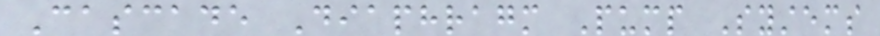Cascade Diaphragm Pump Systems
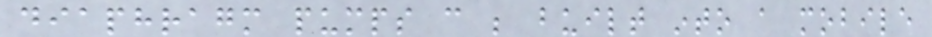diaphragm pumps can be built into a mobile
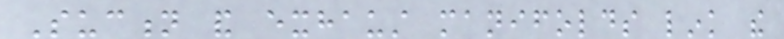Suction and exhaust manifolds link the
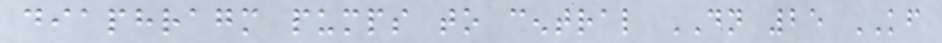diaphragm pumps to central DN 25 KF
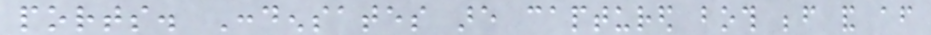ports. Condensates are captured both before and after
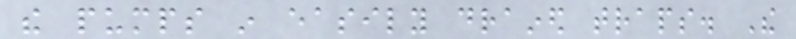the pumps in easily drained traps. The
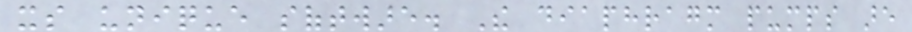its unique software. The diaphragm pumps are
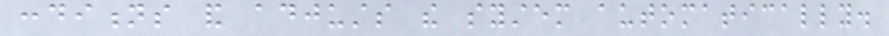conditions and adjusts the system automatically.
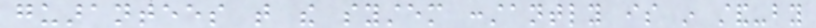guarantees that the system constantly is in stand-by
